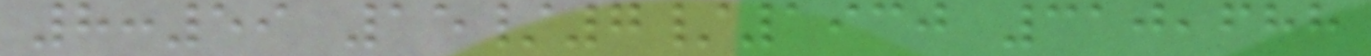8:59 15/7/1930 310,688
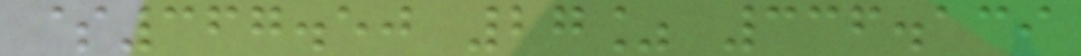$367.50 27% 336.139
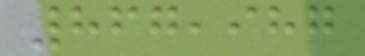867,987
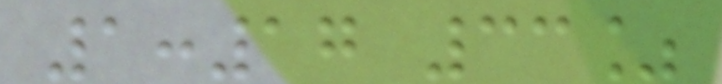1:17 33%
